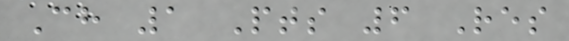Ch 1 Pts 6 Res
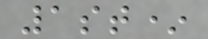1st*
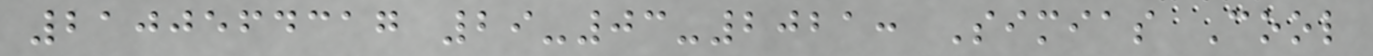2100564317 29-03-2021: Simias Cool
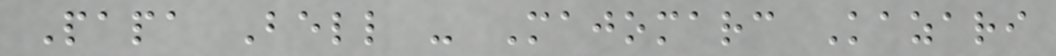Papa Bell - Majomarc Kazari
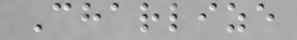Charlize
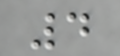4
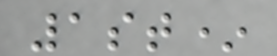1st*
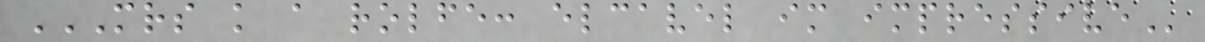MRS K A ROLFE: ELCAVEL IM IMPRESSIVE
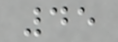45
